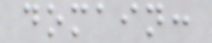domain:
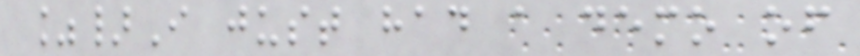%}I just had a demo of
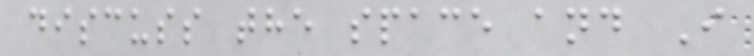discuss the space and I
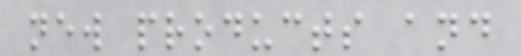new products and
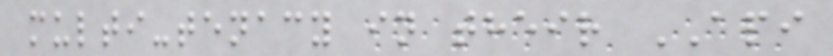multi-tenacy in their API
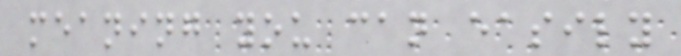meaning you can easily
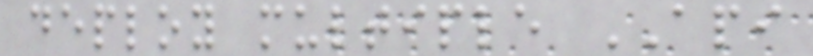deploy multiple API
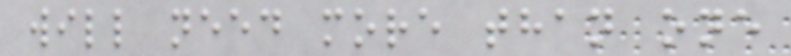will need more than one
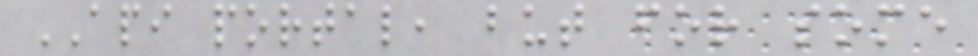API portal, but for some
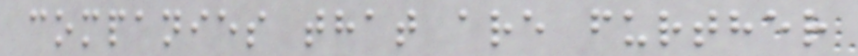companies that are further
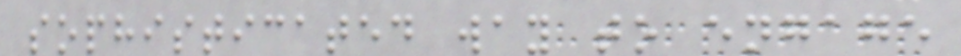sophisticated way to engage
